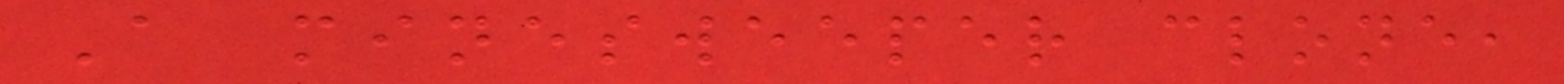A minesweeper clone,
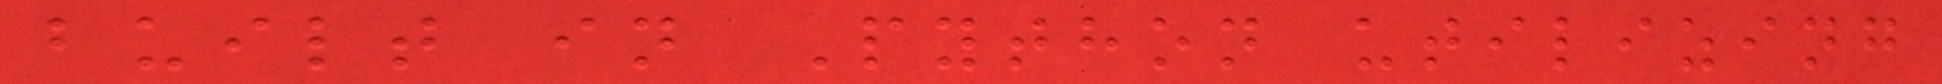built in Python utilizing
